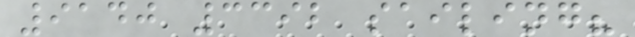9140 3392 sailing?
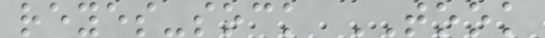reyes-sock TOOK
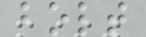bolt
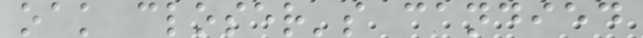oak closer's candied
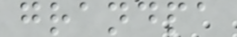grandpa
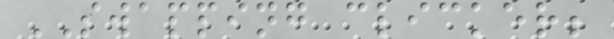SWAPPING clicker;
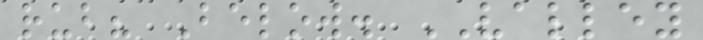rub? Below. VALLEY
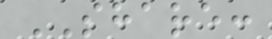SHARE:
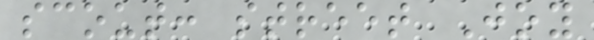scout: street Joy
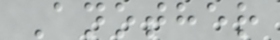Another
